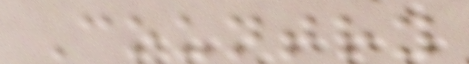Country
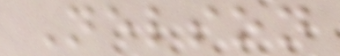Nelson
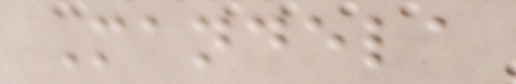Mandela
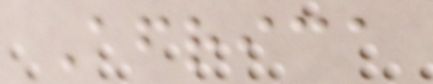Africa
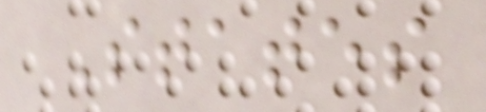States
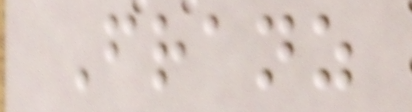Franz
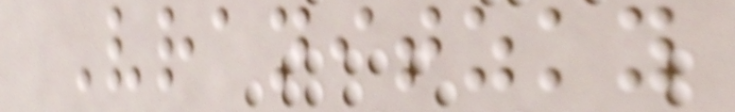Vranitzky
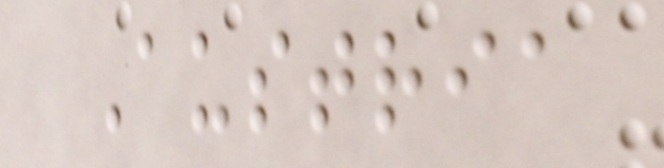Austria
